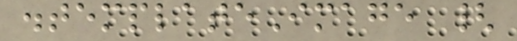.templateImage {
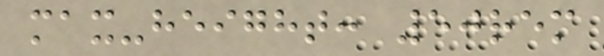max-height: 50rem
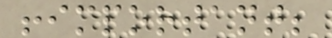!important;
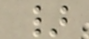}
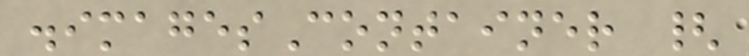.imagesContainer {
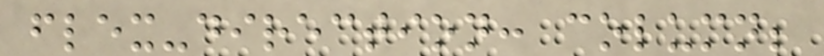flex-direction: column;
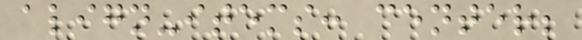align-items: center;
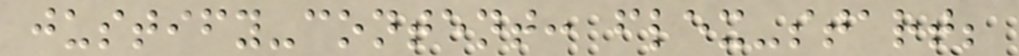justify-content: flex-start;
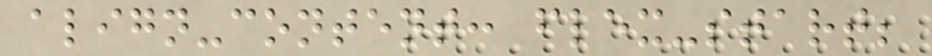align-content: flex-start;
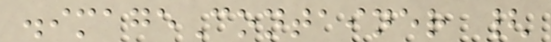.imageContainer {
